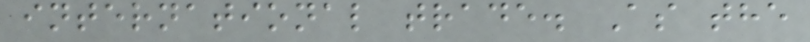international trade. As the
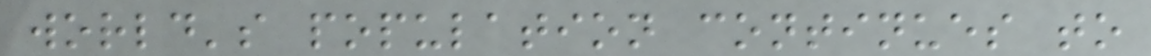world's population continues to
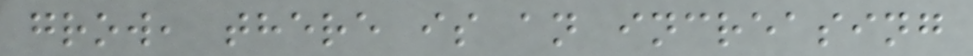grow, there is an increasing
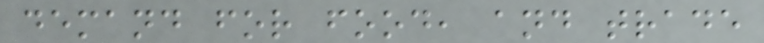demand for food, and trade
